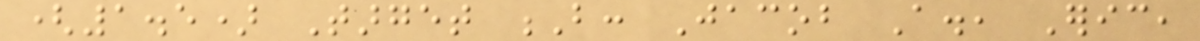(1.5) Target B: Jacob A., Eric,
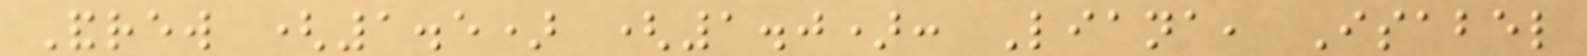Andrew (1.5) (1.0): Liana, Isabel
